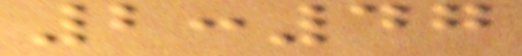2:47
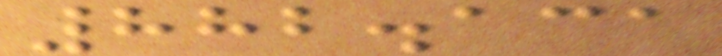882.131
